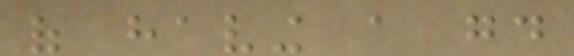of having a good
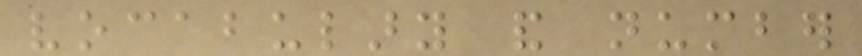vocabulary and number
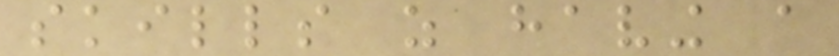skills as having a
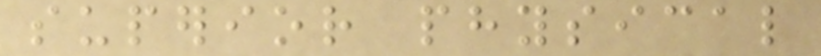superior physical
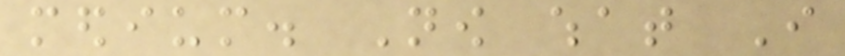medium. Now what I
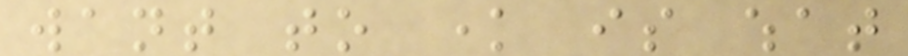want to know is what
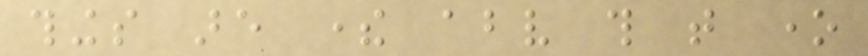things are there above this that one
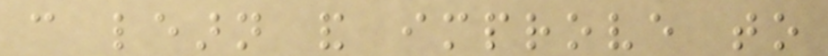can learn and improve to
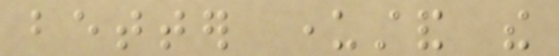better understand the
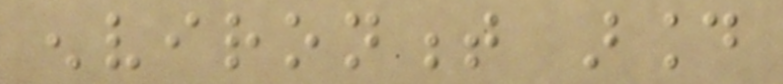environment around
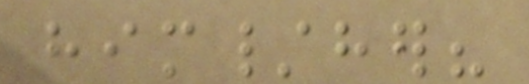him/her?
